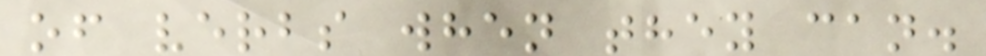of verbs when they can.
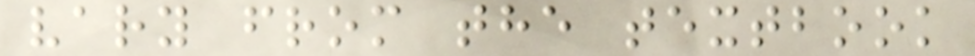vary from the textbook
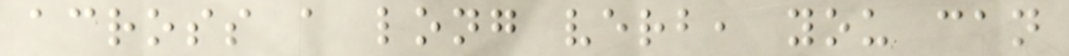across a long verb, you can
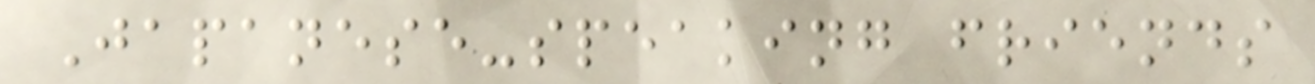Japanese-speaking friends
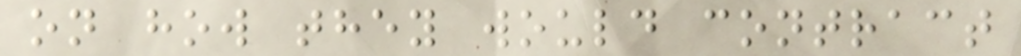on how they would contract
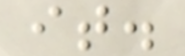it.
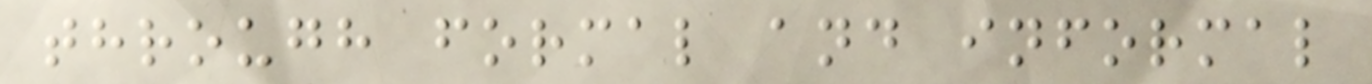through formal and informal
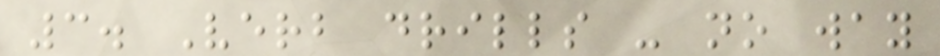3. Verb drills - no way
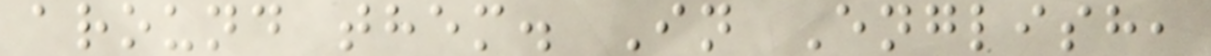around them. In English,
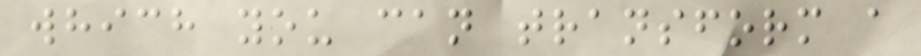which you can transform a
